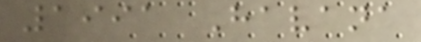1991 Havana
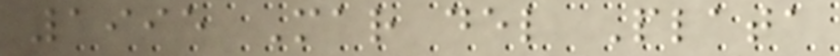1995 Mar del Plata
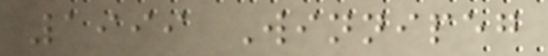1999 Winnipeg
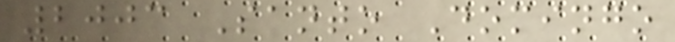2003 Santo Domingo
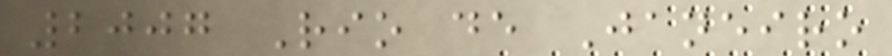2007 Rio de Janeiro
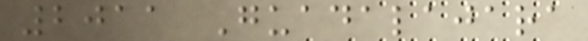2011 Guadalajara
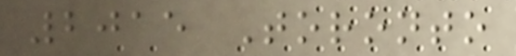2015 Toronto
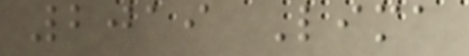2019 Lima
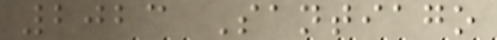2023 Santiago
